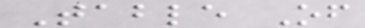Table Of
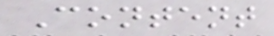Content
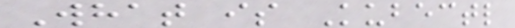What is Kubectl
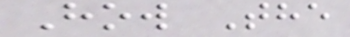How The
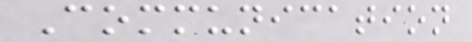Communication
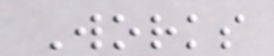Works
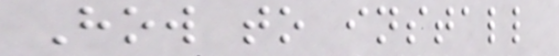How to install
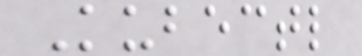Kubectl
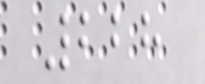228
